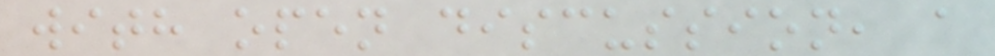with open discussion, a
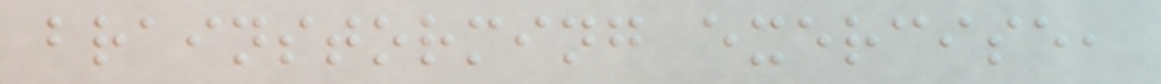brainstorming exercise,
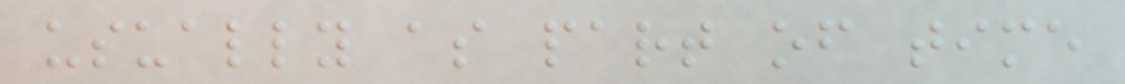usually as part of time
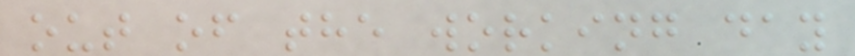out of the working day
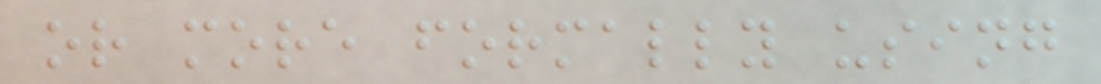or more formally using
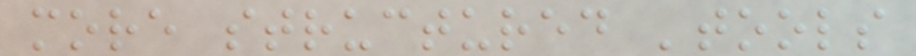more structured 'tools
